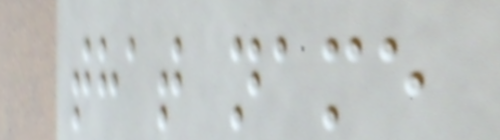that name
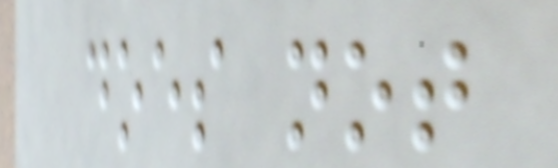does not
